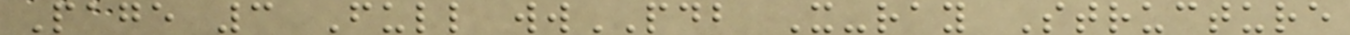Page 3 Full wwPDB X-ray Structure
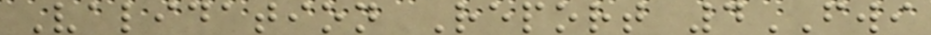Validation Report 4FWI
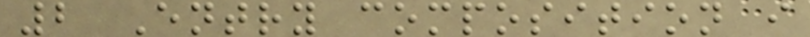2 Entry composition i
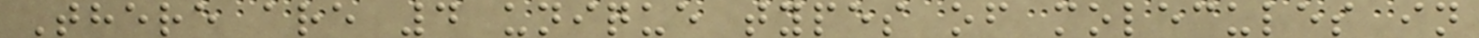There are 4 unique types of molecules in
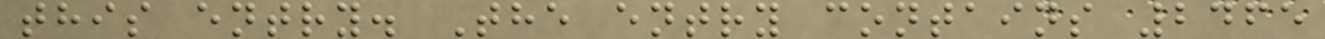this entry. The entry contains 2465
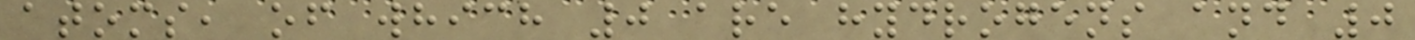atoms, of which 0 are hydrogens and 0
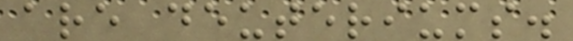are deuteriums.
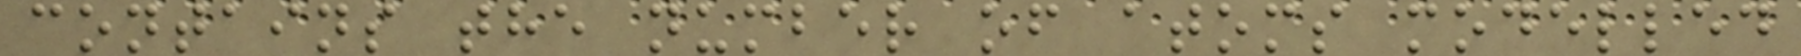contains the number of atoms modelled
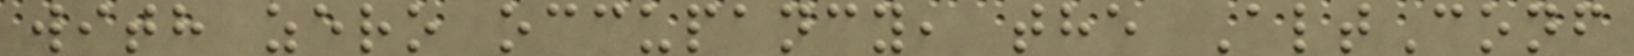with zero occupancy, the AltConf
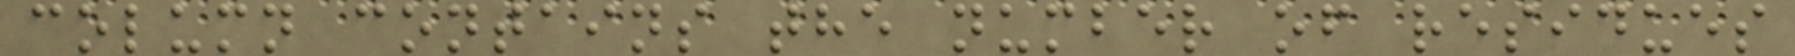column contains the number of residues
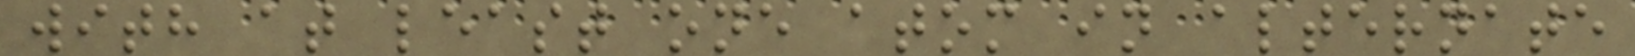with at least one atom in alternate
